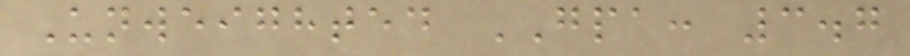Unweighted GPA: 3.7
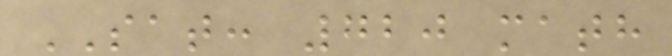SAT: 720 math
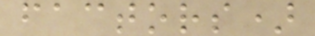factors)
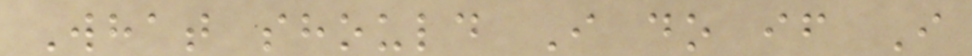What should I do if I
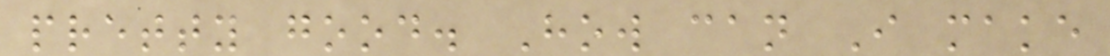pretty good. How can I make
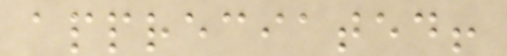appreciated!
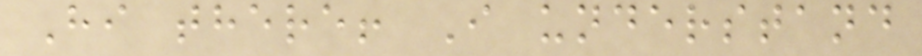Hi there! I understand
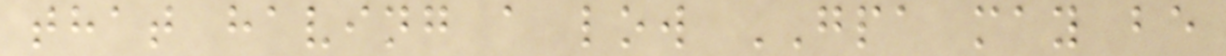that having a low GPA may be
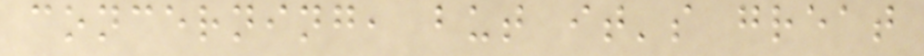concerning, but it's great
